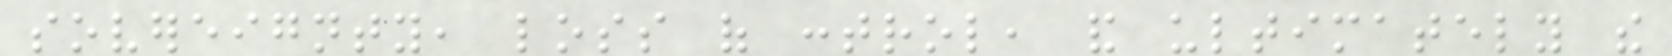sovereignty, loss of control, and ultimately the
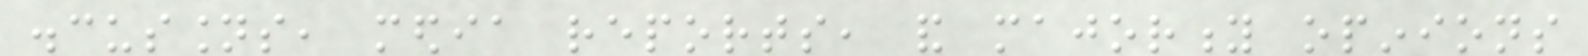discussions, media reports, and majority opinions
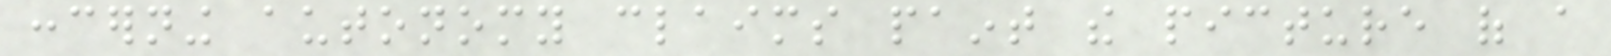concerning autonomy claims paint the picture of a
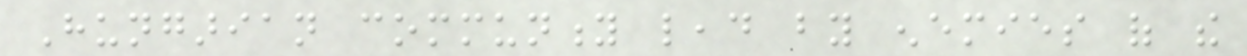Hungarian community lead by enemies of the
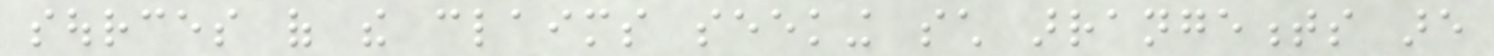sources of the claims seeking such arrangements are
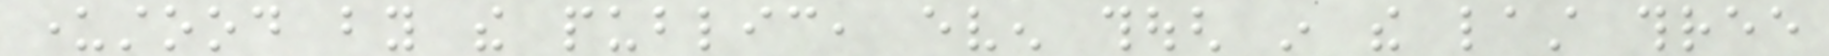understood by the public, even though in the last three
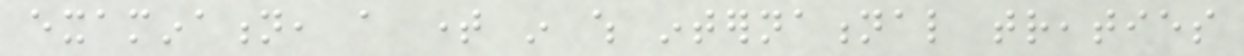examination, a time in which international treaties
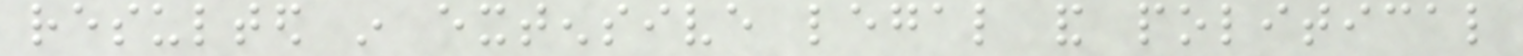resulted in extensive legal and political
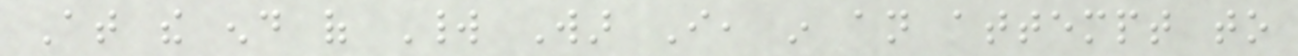At the end of World War I, in an attempt to
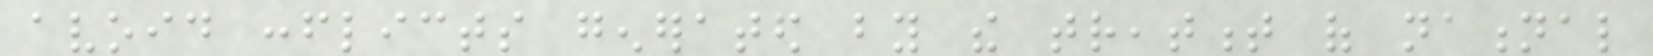avoid conflicts generated by the treatment of national
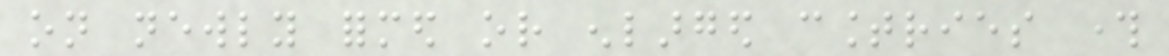on newly formed or enlarged countries through
